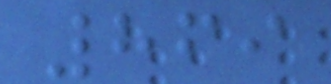869
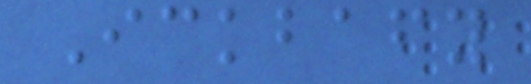Ickbafy
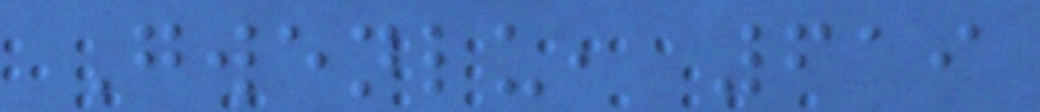Gwenlu, 619
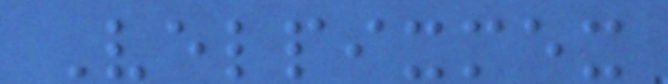Velpixmex
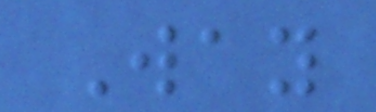Way
